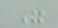"
